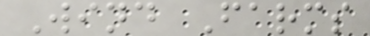Wind Farms
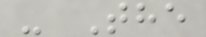- The
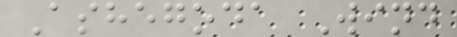Ashegoda Wind
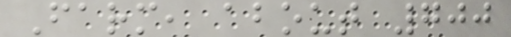Farm, about 700
